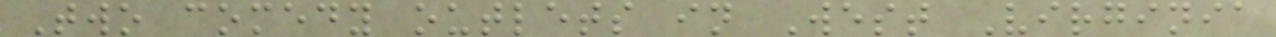Two comedy outlets in West Virginia
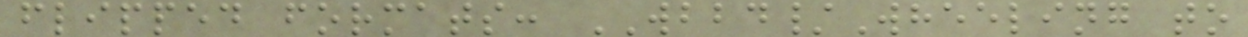flipped formats: WBBD/Wheeling to
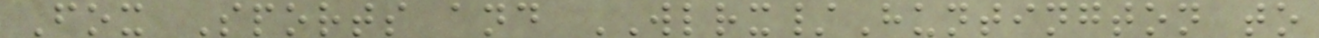Fox Sports and WLRX/Huntington to
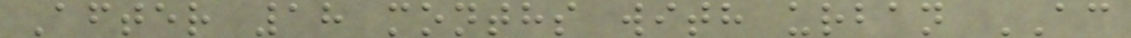After 18 months with urban AC
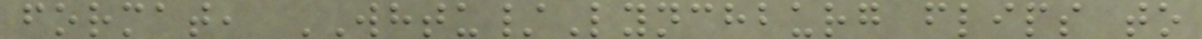format, WHTU/Lynchburg flips to
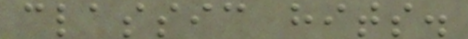classic hits.
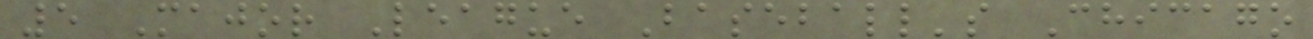5 Major League Baseball's Chicago
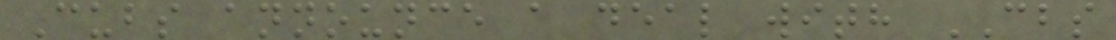Cubs announce a deal with CBS
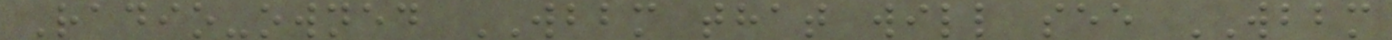Radio-owned WBBM that will see WBBM
